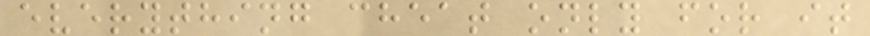everything cheat only for it
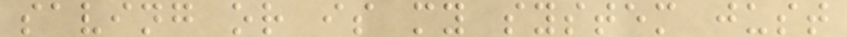saving or is my system just
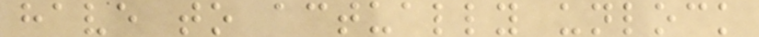have to actually unlock
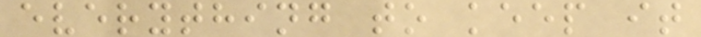everything to keep it
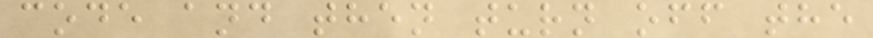code and then turn off the
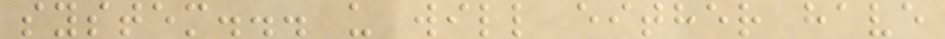system... u will either have
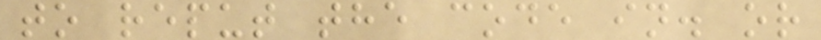to reput the code in. or
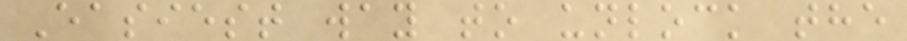Easiest way to unlock the
